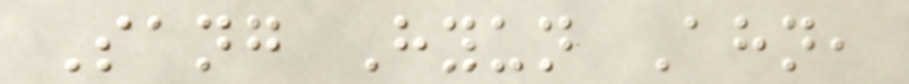Sang Hyun Ahn,
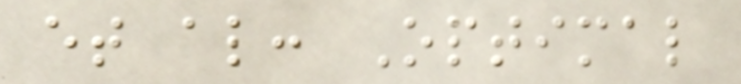et al: Optimal
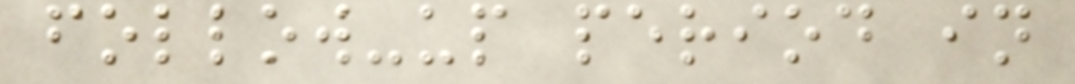follow-up period in
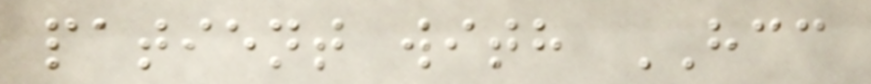patient with HCC
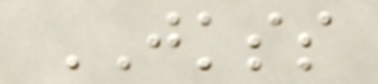JKSS
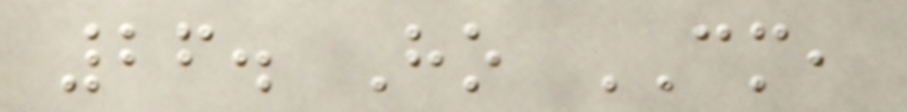26. Ho CM,
